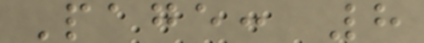Page: 8
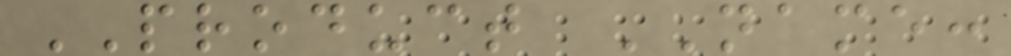PRODUCT NAME:
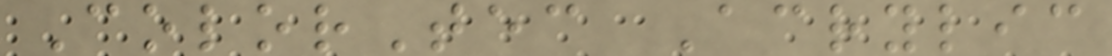ColorTec Acrylic
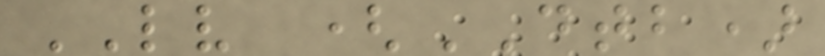LV (DTB)
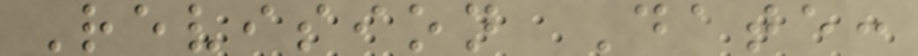Revision Date:
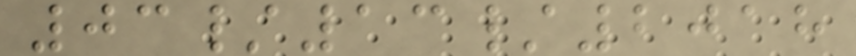03/13/2018
